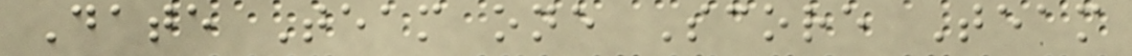Date Team one Score Team
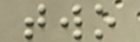two
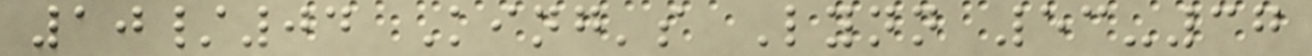10/04 King's Lynn 53-37
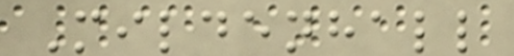Mildenhall
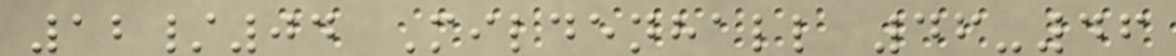12/04 Mildenhall 46-46
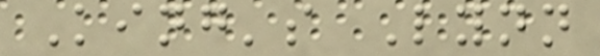King's Lynn
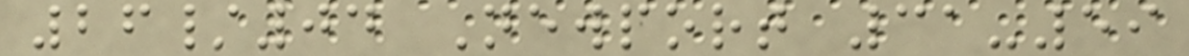26/04 Newport 31-59
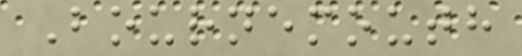Bournemouth
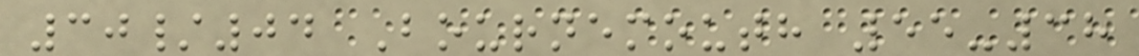30/04 Bournemouth 55-38
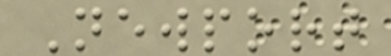Newport
